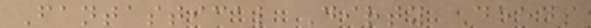Fantastical Dirty Deeds
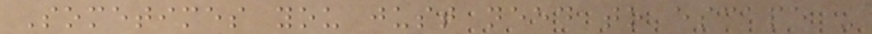Sometimes you just need to escape -
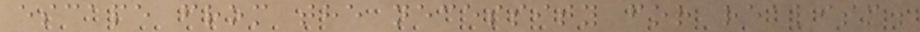escape from the necessity for realism.
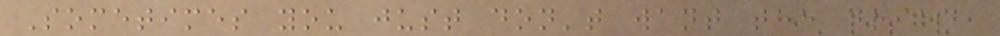Sometimes you just don't want the dried,
